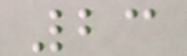23
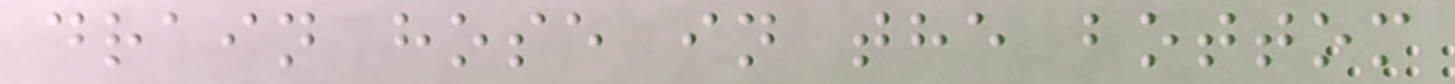drain hose in the bottom
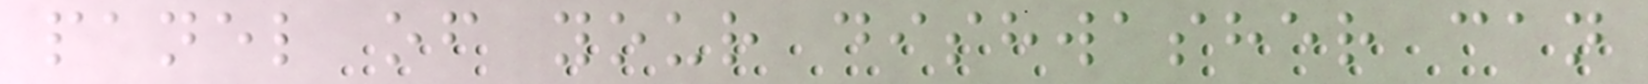panel of your dishwasher can
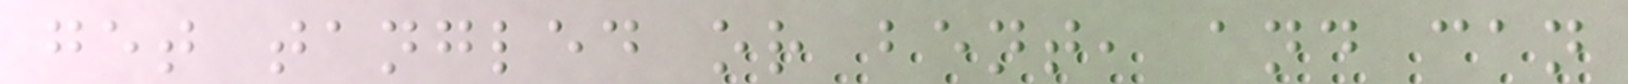get tangled or bent, and can
